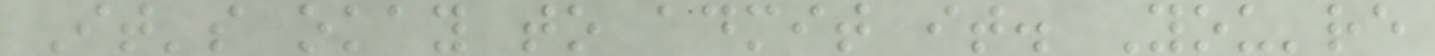It's okay to admit it. You're
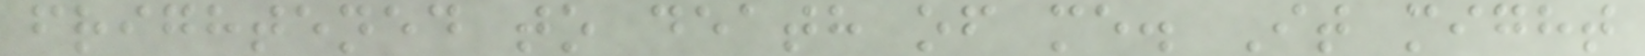frightened to death of me. It might
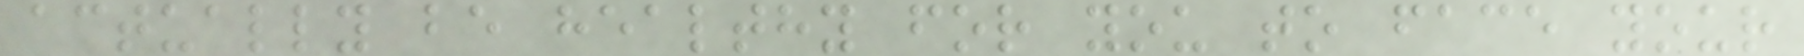actually be healthy for you to face your
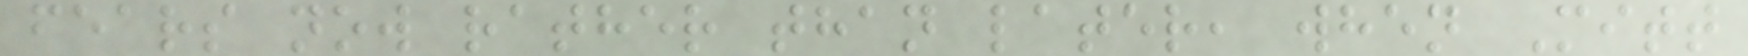fears now rather than later, when Mitt
